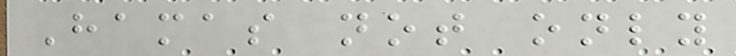Hamas not only
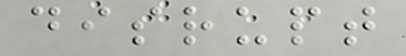disrupt
